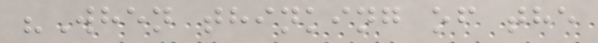"When thinking of the
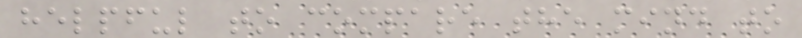helpful to compare the mind to
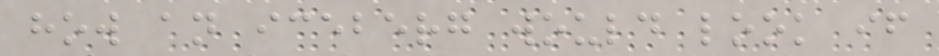how an iceberg would look if
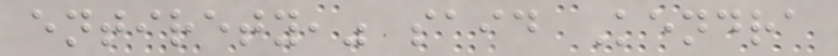entirety," said Kendra
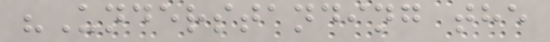"Understanding the
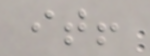it!
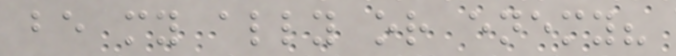be my ally or enemy?
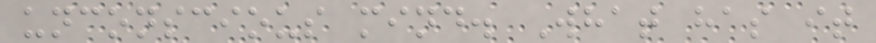unconscious mind. What has it
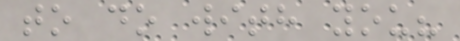to do with you?
